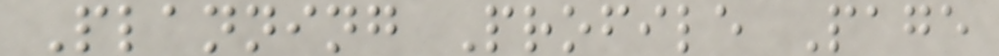Planning Profile Page
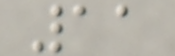11
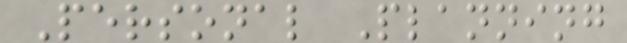Personal Planning
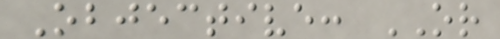Objective: OR
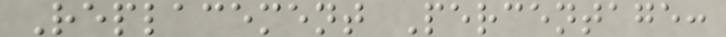Replacement Percentage:
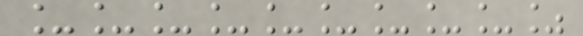_________%
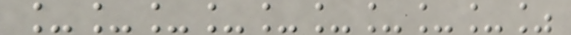_________%
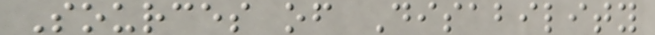Sources of Disability
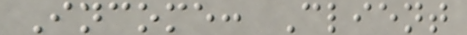Income: Client
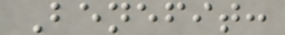Benefit:
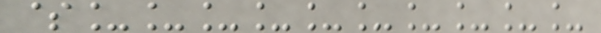$__________
